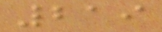219
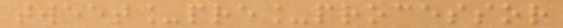tweet_pre_processor
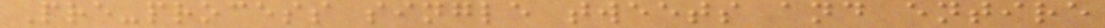Pre-process single tweets and entire
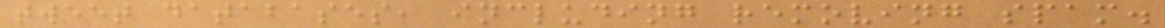tweet databases, including removing spam.
